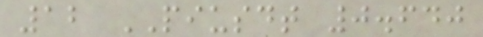12 PIUSDT 0.640
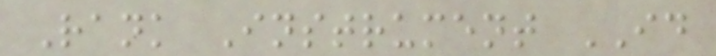Rank Instrument ID
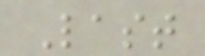Last
